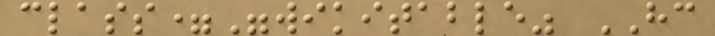class="wikitable" HC
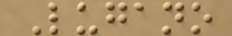Lugano
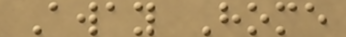Away Home
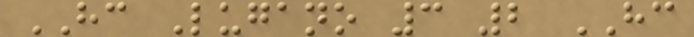HC Lugano 3 2 HC
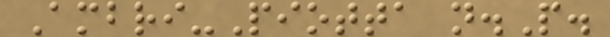Ambri-Piotta n.P.
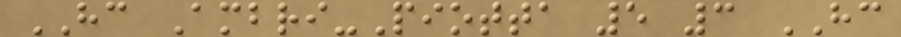HC Ambri-Piotta 5 3 HC
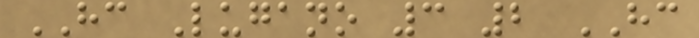HC Lugano 3 2 HC
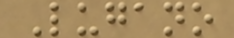Lugano
